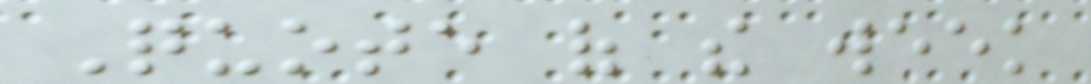Quote of the week
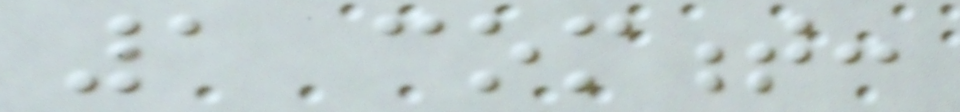1 comment:
